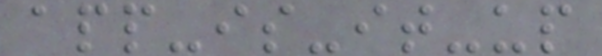app-is-it-up
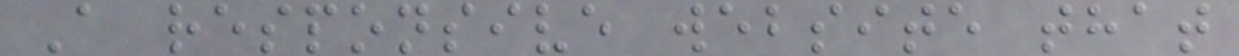A responsive website that
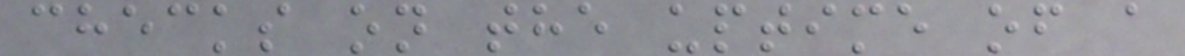checks on the uptime of a
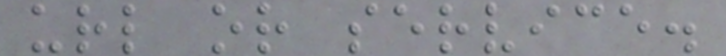url or service.
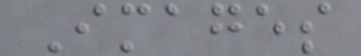Images
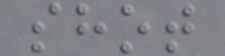shot
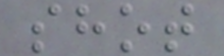shot
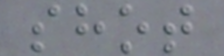shot
